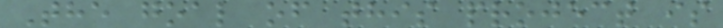The goal of this project is
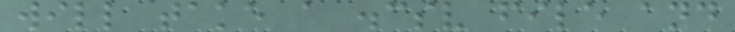will take a .csv file and
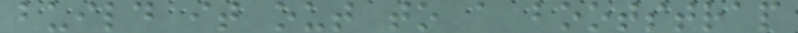build it out to a bootstrap
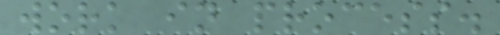work in process.
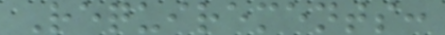Requirements:
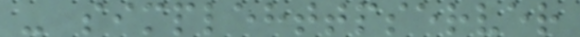- simplehttpserver
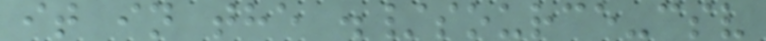it in the ./source-csv
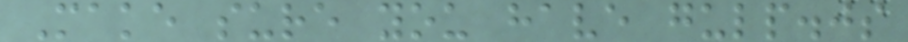Make sure you have gulp.js
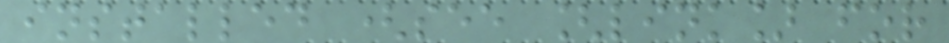installed (see [link] for
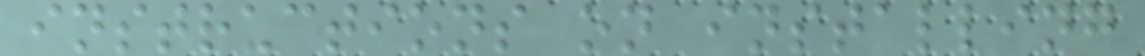instructions on installing
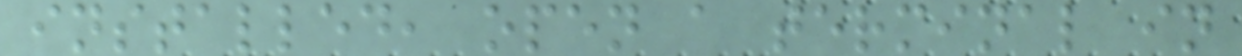installed, open a terminal in
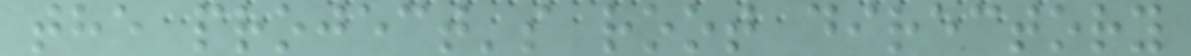the project's root directory
